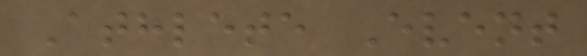Athlete Event
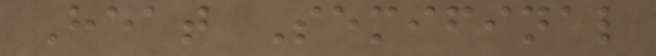Heat Semifinal
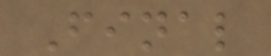Final
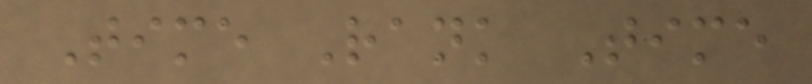Time Rank Time
